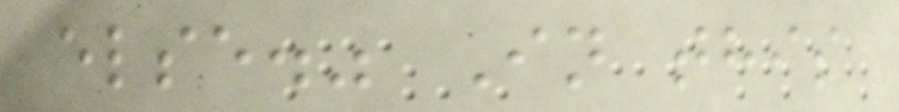else." In this
